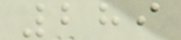289
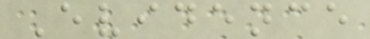Evidence
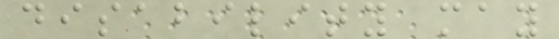disability may
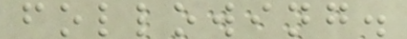following.
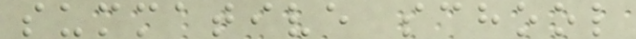summative school
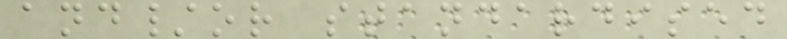and/or standardised
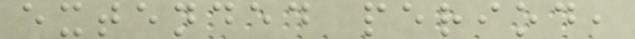extended period,
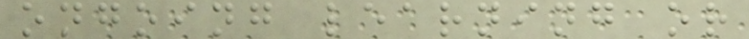ongoing learning or
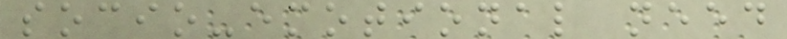socio-emotional need
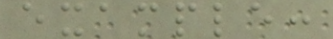example:
